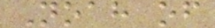Noah of
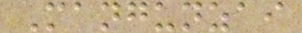Mangunzai
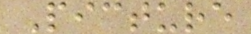Picture
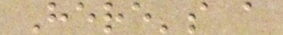Here's a
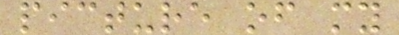picture of my
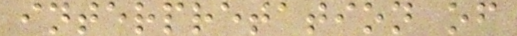interpretation of
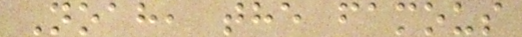Noah, the famous
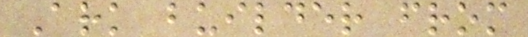Ark builder from
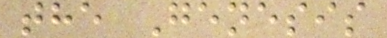the Genesis
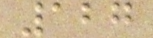127
